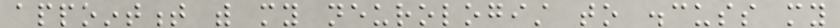appointment with my neurologist to discuss my
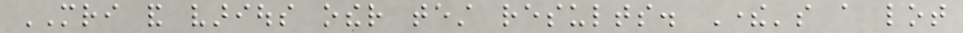MRI and various other test results. There's a lot
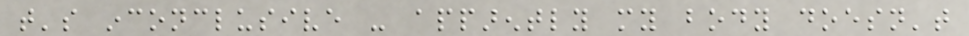that's inconclusive - apparently my body doesn't
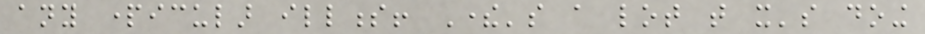any particular illness! There's a lot that it's doing
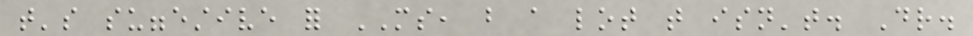that's suggestive for MS, but a lot that isn't. Dr.
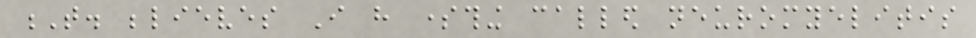T. believes I have something called neuromyelitis
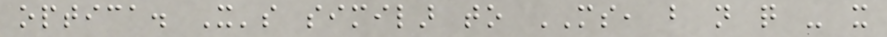optica. It's similar to MS, but not quite - it
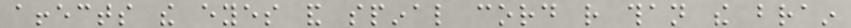affects the eyes and spinal cord rather than the brain
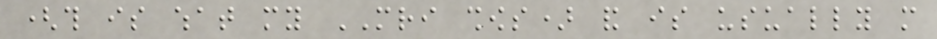(this is what my MRI shows) and is usually more
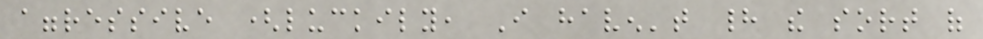aggressive (luckily, I haven't had the sort of
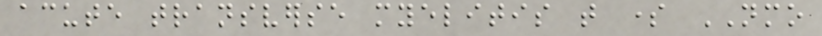acute transverse myelitis that some NMO
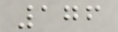176
